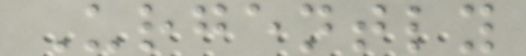Urgently
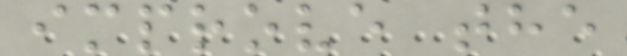improve the
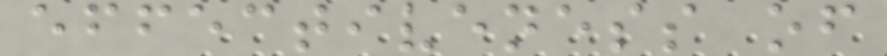effectiveness of
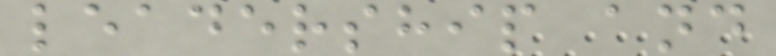leadership and
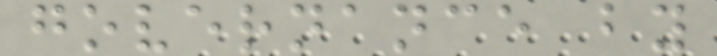governance by
